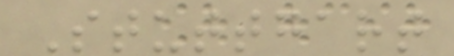Stuttgart
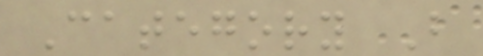Category B
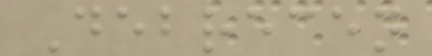Debrecen
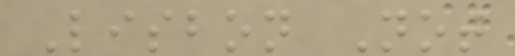Lisbon Not
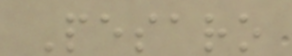Pesaro
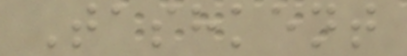Tashkent
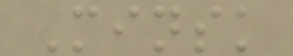Minsk
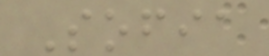Sofia
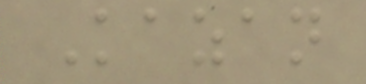Kazan
